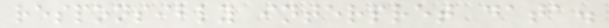responsibly interpret data.
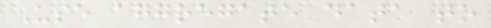Use aggregate data to
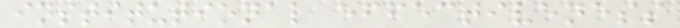institutional effectiveness
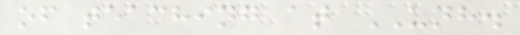of teaching at UNH.
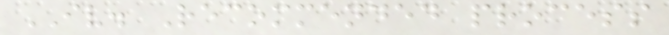IV. Recommended process
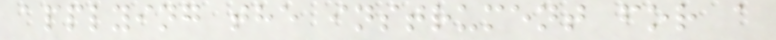applying the instrument for a
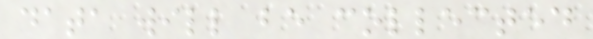data will be collected
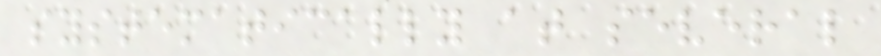systematically at several
